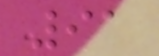91
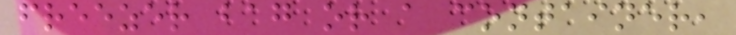freezer bag or a container,
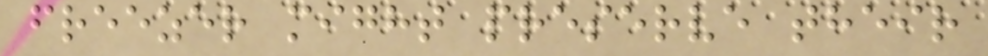freezer might preserve their
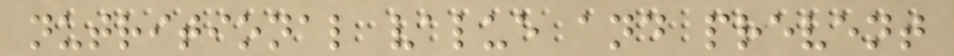nutritional value and prevent
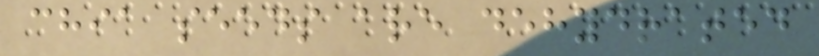chia seeds are dehydrated
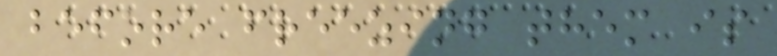before freezing them is
